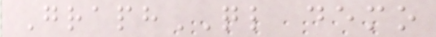GraphQL demo
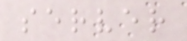server
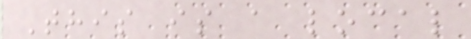This is a local
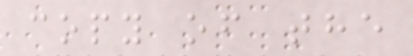copy of the
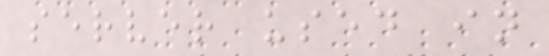server used in
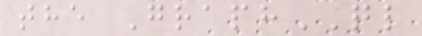the GraphQL
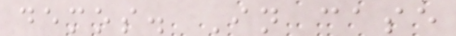demos. In case
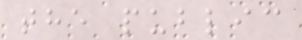the public
